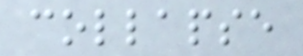collapse
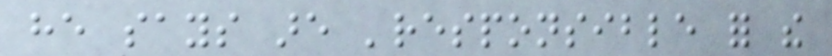he says are 'responsible for the
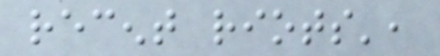recent riots',
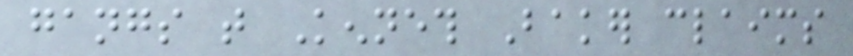gangs that Kenneth Baker claims
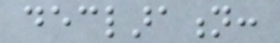declaration:
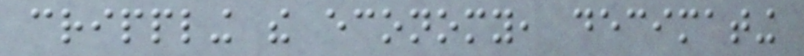crippling the economy, decimating
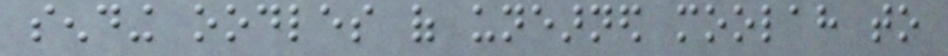sending oodles of unearned moolah to
